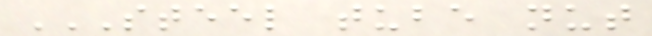STEEL TUBE NUT
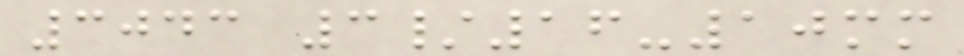3043 3/16-10mm
